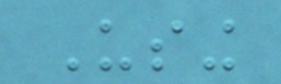Using
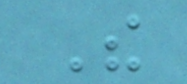The
